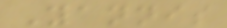Yannis
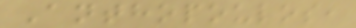Anthopoulos,
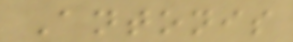Antonis
